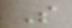S
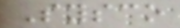Sysco
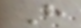H
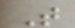T
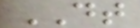DT
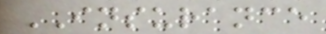INSURANCE
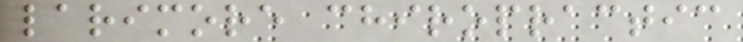larimore chiropractic
